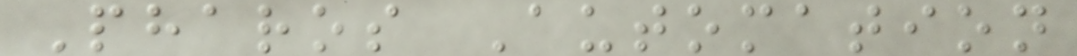Pharos Automation
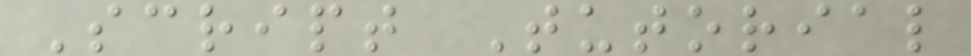Script Tutorial
